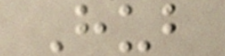Hub
